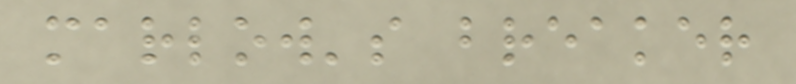marlow's breaker
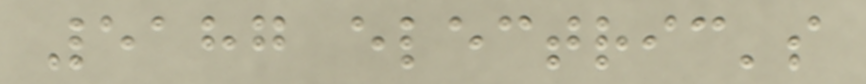5187 electric's
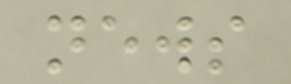news
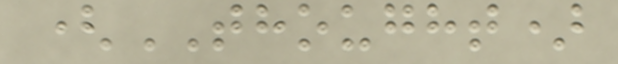(THOUGHT)
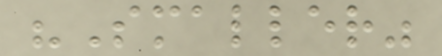"Smaller"
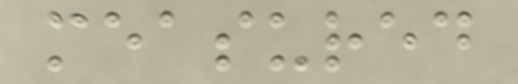measured
